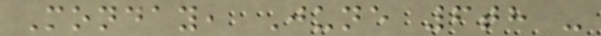Monday, June 6th -
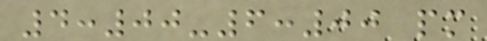4:00-6:00 pm
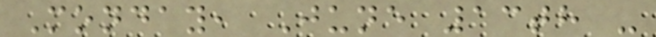Monday, June 13th -
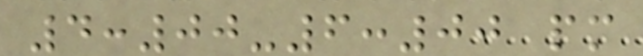4:00-6:00 pm
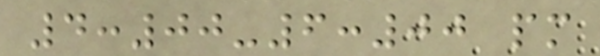4:00-6:00 pm
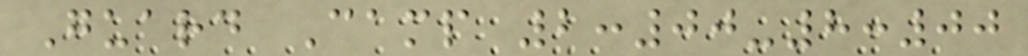Guard Camp 2:00-8:00
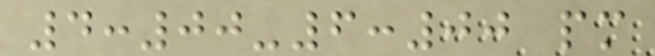4:00-6:00 pm
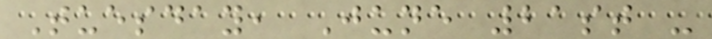Tuesday, June 21st -
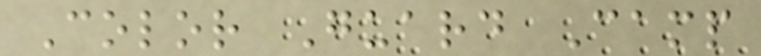Color Guard Camp
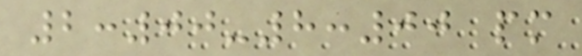2:00-8:00 pm
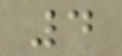4
